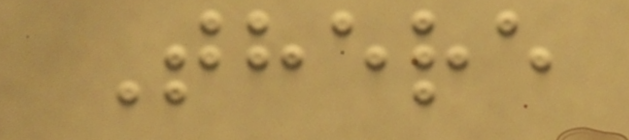There
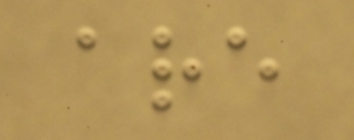are
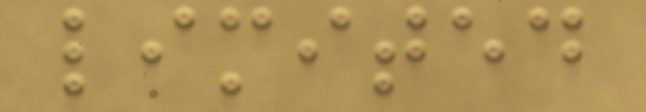limited
